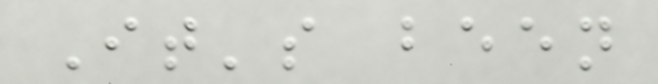It's been
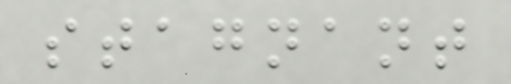stagnant
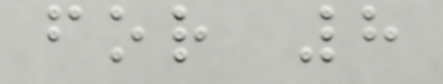for 8
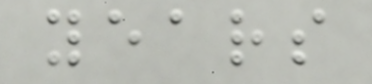years
